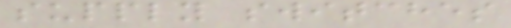supply switches
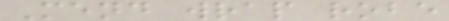Mend wrap robe
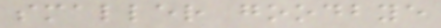smaller goodbye
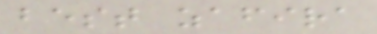best zafira
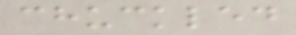chuckled
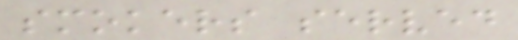smokers served
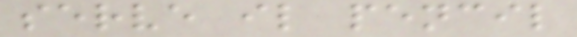serve il pencil
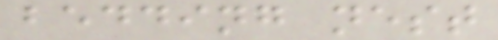bedding nest
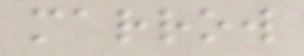marrow
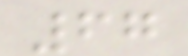67
